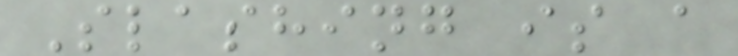Slashing is a
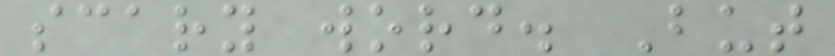scary word. But
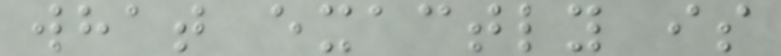what exactly is
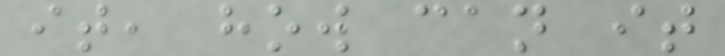it, how can it
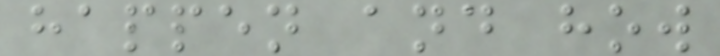happen and how
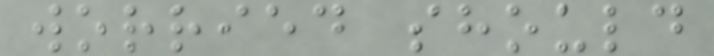worried should
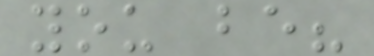you be?
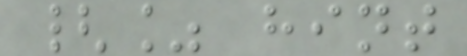{% hint
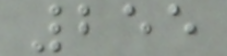255
